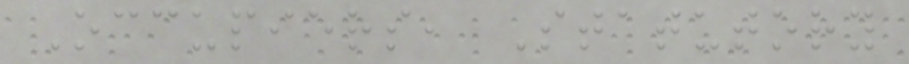Occupiers, Statutory
